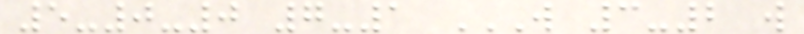5-0-0 7-1 W 3-2 W
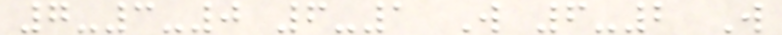7-3-0 6-1 W 6-2 W
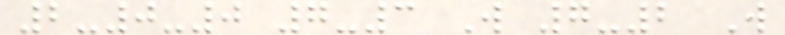2-0-0 7-3 W 7-2 W
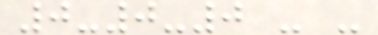0-0-0 - -
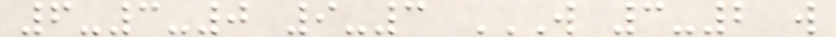6-3-0 9-3 W 3-2 W
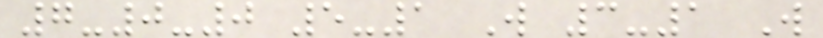7-0-0 5-1 W 3-1 W
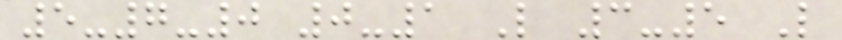5-7-0 0-1 L 3-5 L
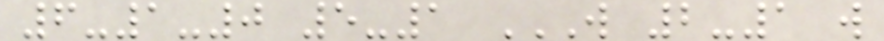6-1-0 5-1 W 2-1 W
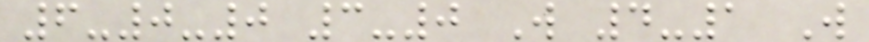6-0-0 3-0 W 4-1 W
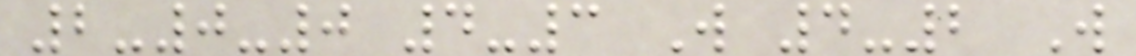2-0-0 4-3 W 4-2 W
